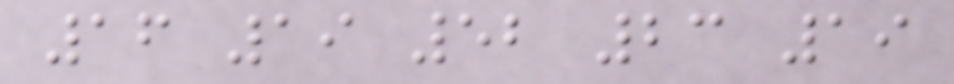16 19 52 23 19
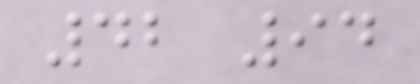42 94
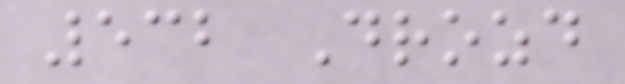532 Drozd
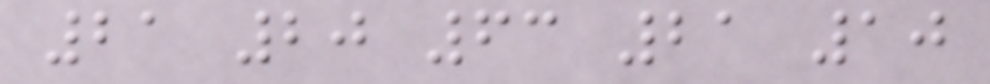21 20 63 21 10
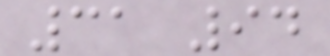31 94
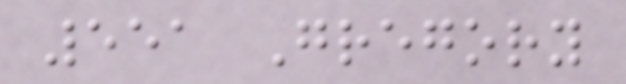551 Gregory
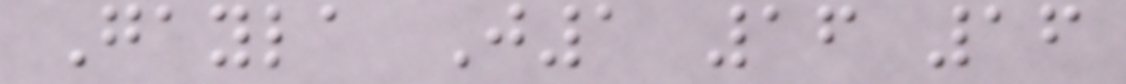Gayla J1 16 16
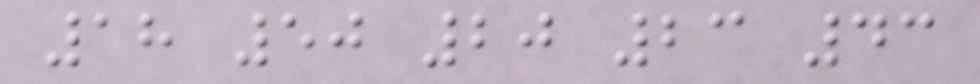18 50 20 23 43
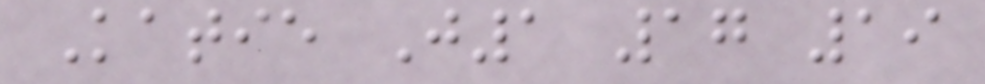Katie J1 17 19
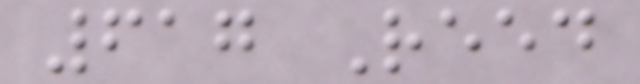617 Reed
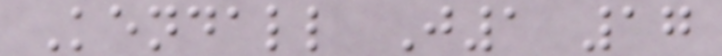Kendall J1 17
